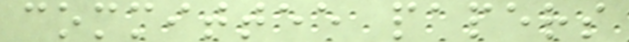committee papers
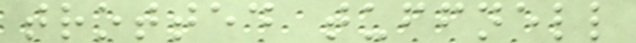trotted tuffnell
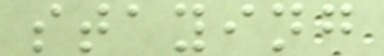staying
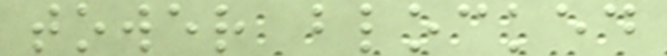tower blocked
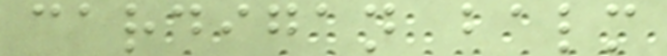cardigan balm
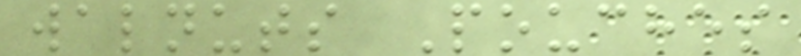walnuts Pouches
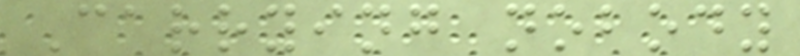Carrying nobody
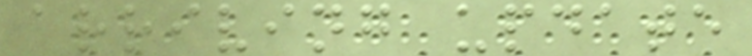arriving update
